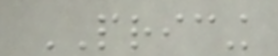PRICING
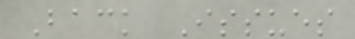Back Issues
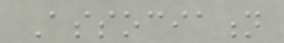Association
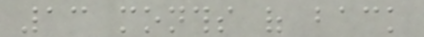13 months of back
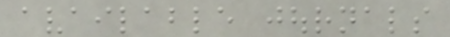available journals
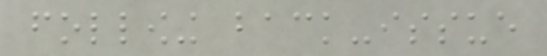following back-issue
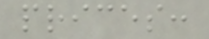prices:
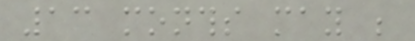13 months may be
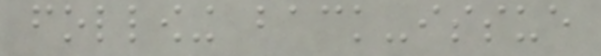following back-issue
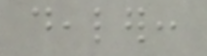dealer:
